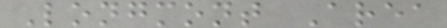Longmont Area
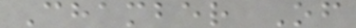Chamber Of
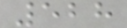528
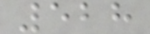528
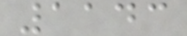1143
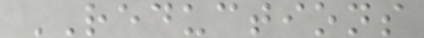REDUCTIONS
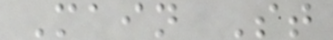Main St
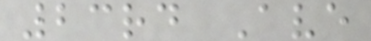23rd Ave
